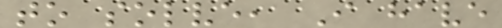to solve, I have
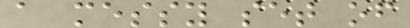a messy set of
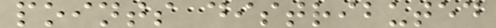points distributed
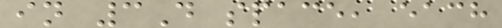in 3D space, each
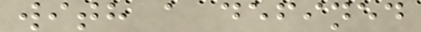with a defined
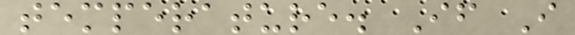temperature. If I
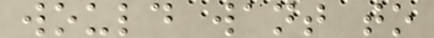would want to
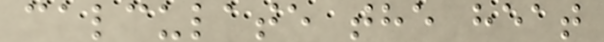calculate the heat
